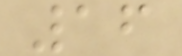16
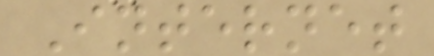Internet
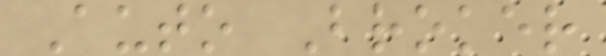Auto Broker
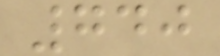740
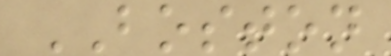BOSTON
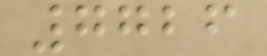7726
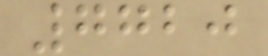7720
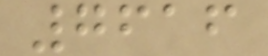7616
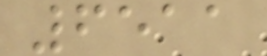6511
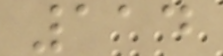114
